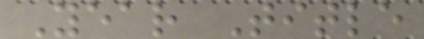Year Title
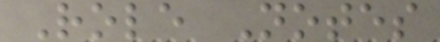Role Notes
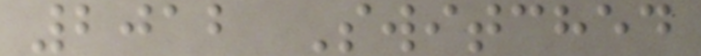2012 Switched
